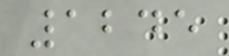1245
